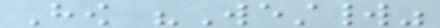How "Westworld"
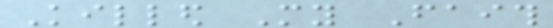Killed My Faith
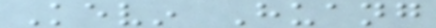Kevin Huang
